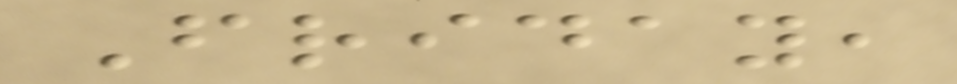Friday,
